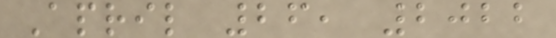April 26, 2022
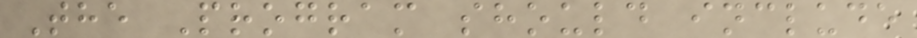The Program should include
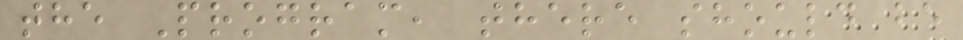the Program, there should be
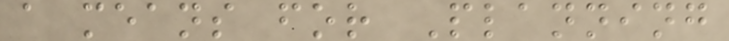a means for Planning
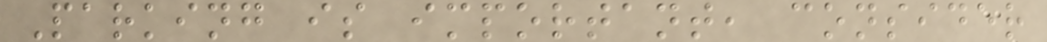Parking is important, consider
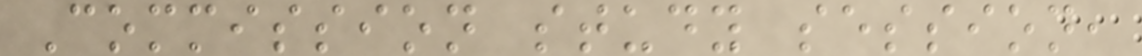Commission study session,
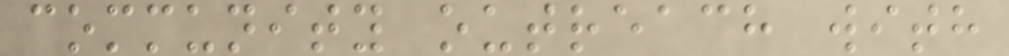community outreach with
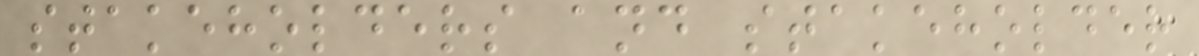stakeholders and stakeholder
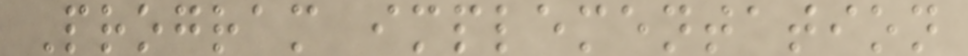Program implementation
